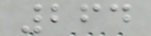264
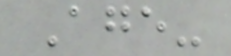Age-
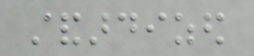standardized
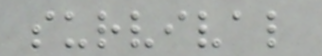survival
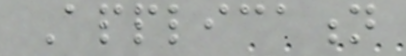Application
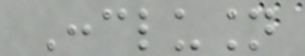Conclusion
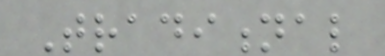Traditional
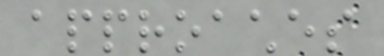approaches
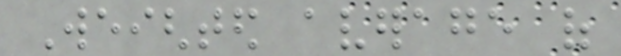Weighted average of
